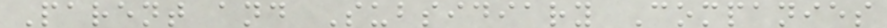Parent and Subsidiary Companies
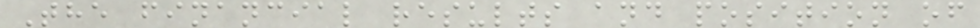The financial results and position of
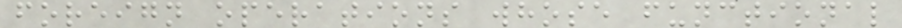foreign operations whose functional
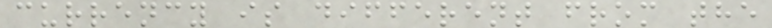currency is different from the
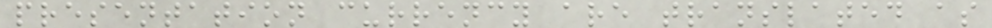presentation currency are translated as
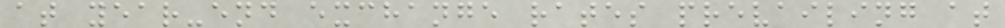at year-end exchange rates prevailing at
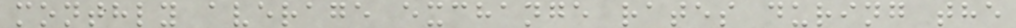monthly average exchange rates during the
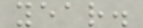year.
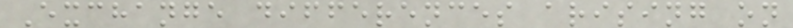Exchange differences arising on
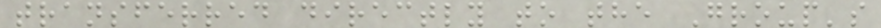transferred directly to the Group's
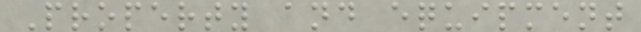Property and equipment
